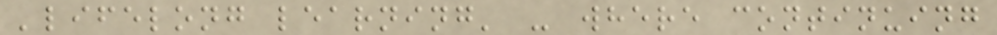'lifelong learning' - where continuing
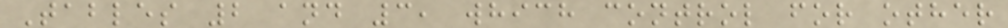Tables 2 and 3, which control for other
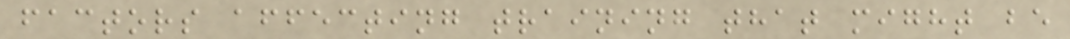factors affecting training that might be
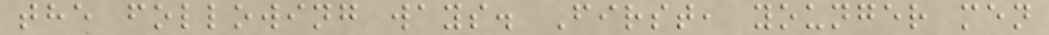the following ways. First, younger men
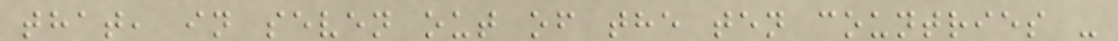that, in seven out of the ten countries -
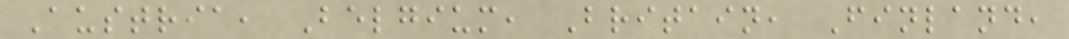Austria, Belgium, Britain, Finland,
